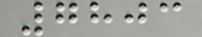7803
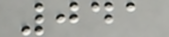041
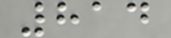814
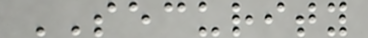SECURITY
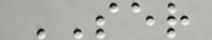SER
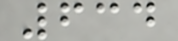634
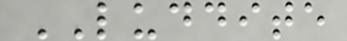LUDDITE
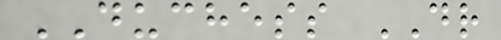DUCHESS DR
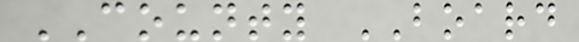COUNTY BOARD
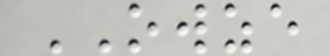OWZE
